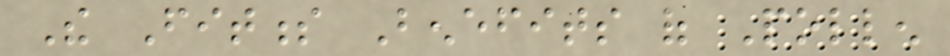The Fitness Benefits of Pollen
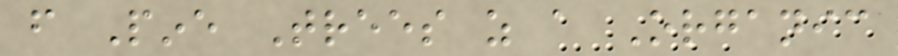from Pine Trees as a Organic
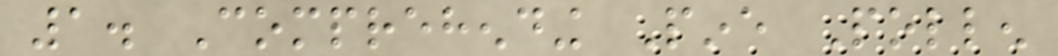1. Comprehending Pine Pollen
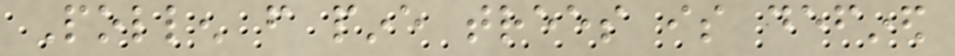Pollen from pine trees is defined
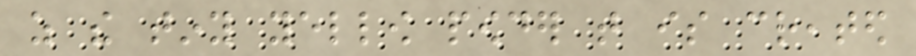as the tiny yellow powder that is created
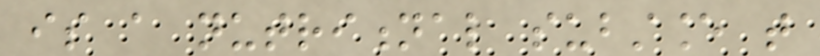is a nutritional substance that
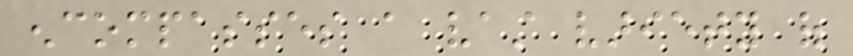encompasses a vast variety of
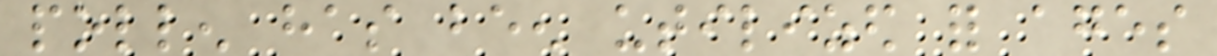pollen has been utilized for ages
